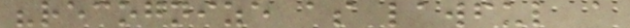"recognize as lawful a
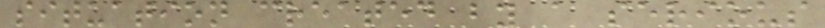situation created by a serious
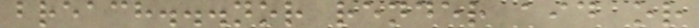breach...nor render aid or
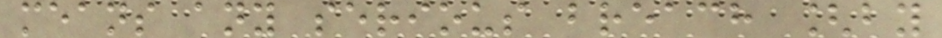means any serious breach [by
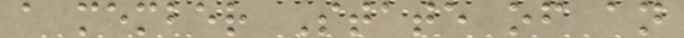a member State of an
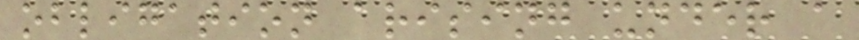obligation arising under a
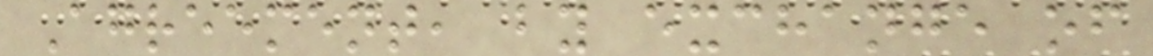Agreement, by exchange of
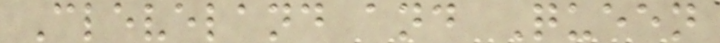Cleveland and Queen
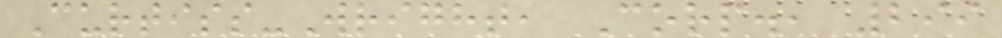Curtiss-Wright, Corp., 299
